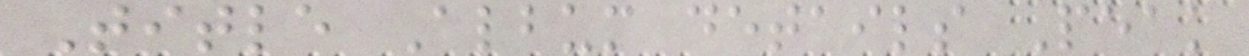Title Album details Peak
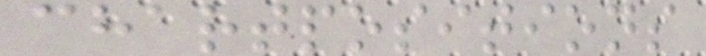chartpositions
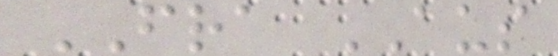FRA AUS
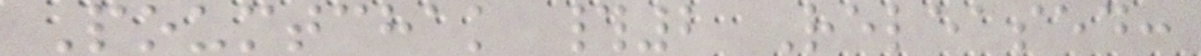Poumtchak #2 Released:
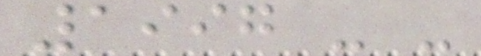1997 - -
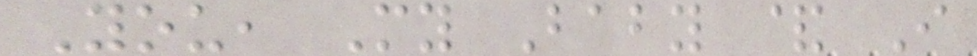You, My Baby & I
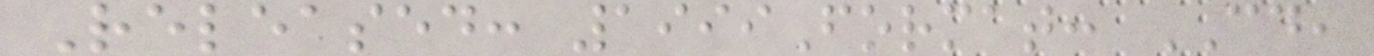Released: 1999Format: CD,
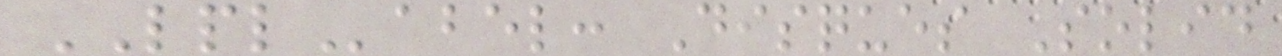LPLabel: Disques Solid
